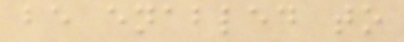be enabled to
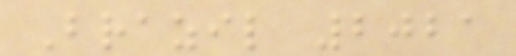Brazil 2021
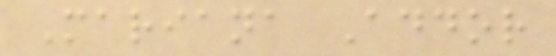Mariana Addor
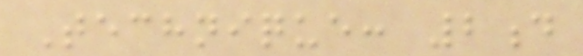Technique: 2d
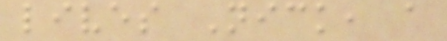lives Nick, a
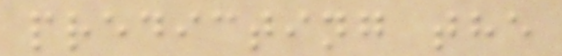predicting the
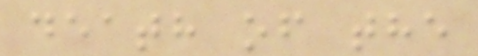death of the
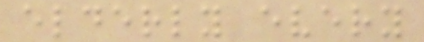elderly every
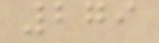279
